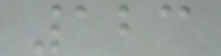123
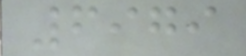6979
